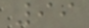99
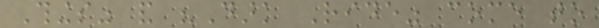Things" and "Dark Ride" come to
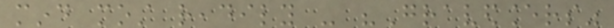mind most readily - "Gravedancers"
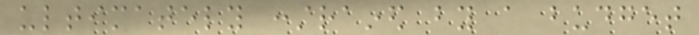ultimately constrained by a budget
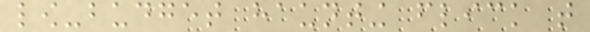low-budget haunting flick that
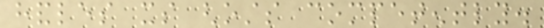handles its ghosts competently.
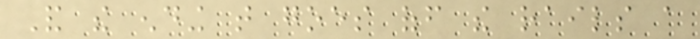And the ending that goes off the rails a
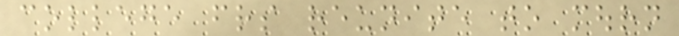college friends reunite to mourn
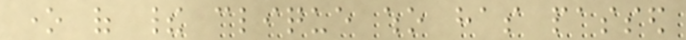one of their clique who has passed
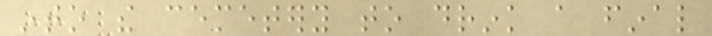into the cemetery to drink a final
